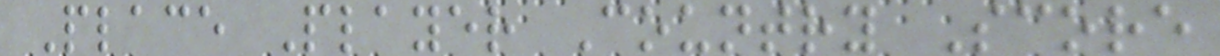Place Player Country Score
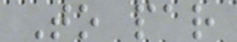To par
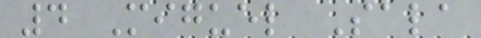4 Miguel Sala
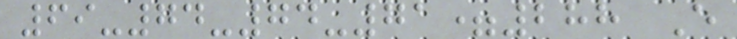69-74-74-71=288 E
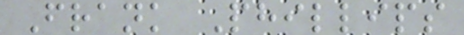Frank Phillips
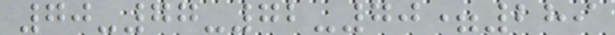70-77-72-70=289
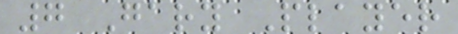7 Gary Player
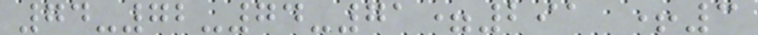74-72-74-71=291 +3
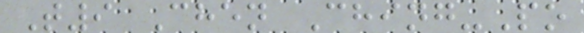T9 Chen Ching-Po
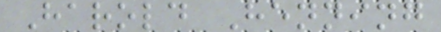Harold Henning
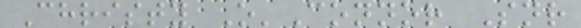Christy O'Connor Snr
